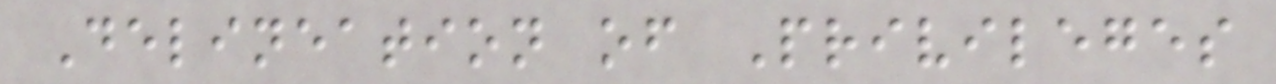Delineation of Privileges
